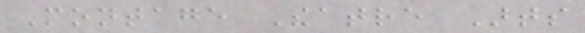Montage Theatre Arts
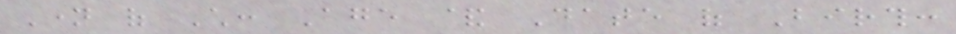Name of Child: Age & Date of Birth:
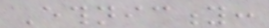Ethnicity:
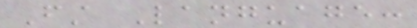First Language:
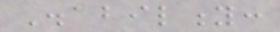Disability:
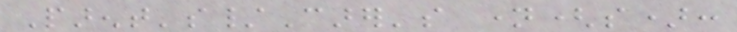Parent's/Carer's name(s):
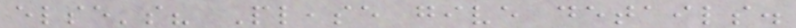else's? Please give details.
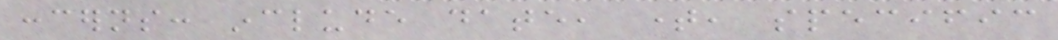concerns: include date, time, specific
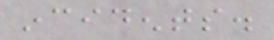incidents.
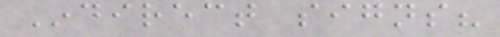Indirect signs?
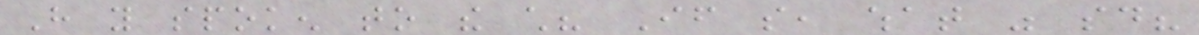Have you spoken to the child? If so, what was said?
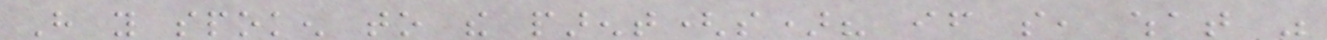Have you spoken to the parent(s)? if so, what was
